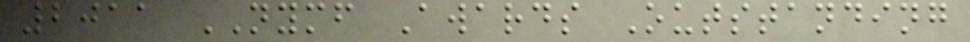2011 NYMF Awards Outstanding
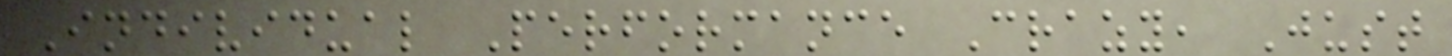Individual Performance Crazy, Just
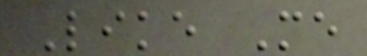Like Me
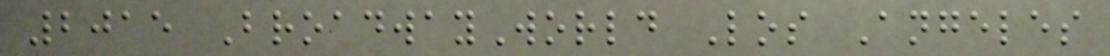2015 BroadwayWorld Los Angeles
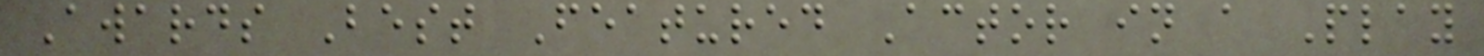Awards Best Featured Actor in a Play
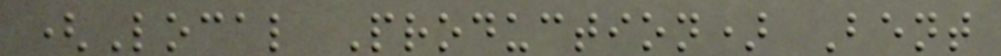(Local Production) Bent
